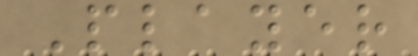Player
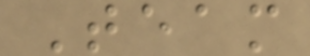Team
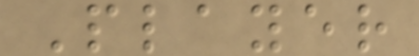Player
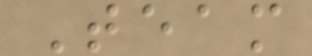Team
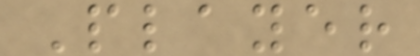Player
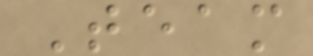Team
